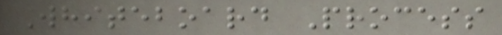Whiteboard Process
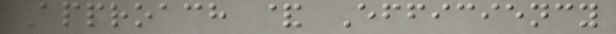Approach & Efficiency
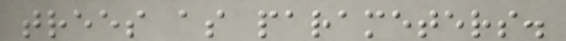trees as parameters.
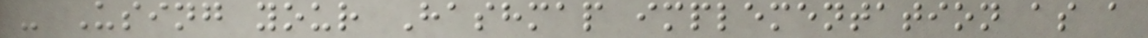- Using your Hashmap implementation as a
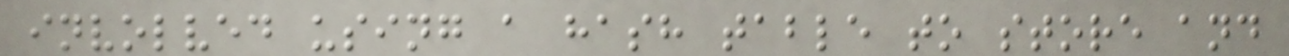involved using a hash table to store and
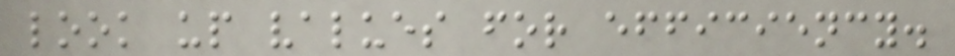look up values for efficiency.
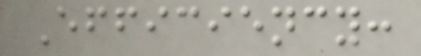Efficiency:
